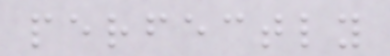perfectly
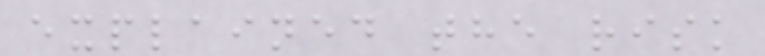explained the risk
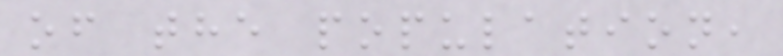of the population,
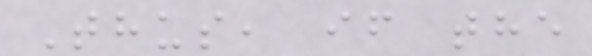Thus, if the
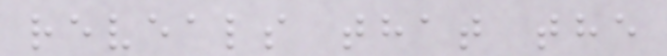reveals that the
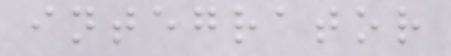integrator
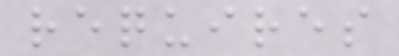requires
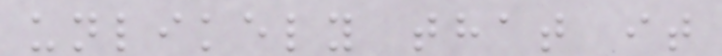unlikely that it
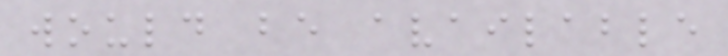would be available
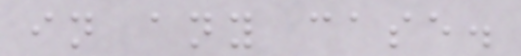in any case.
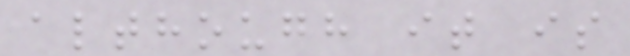although it is
